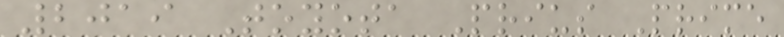2019 Toyota Prius Prime
